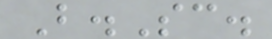B.Sc.
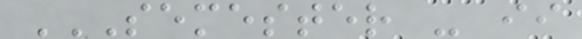SEMESTER - II
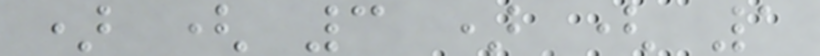) ( 3 ) ( 1
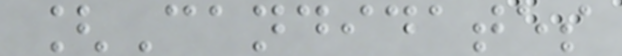[Candidates
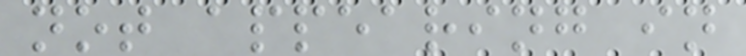not appearing in
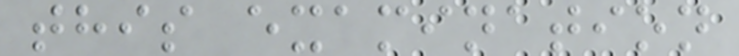this examination
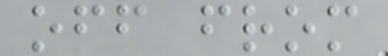off from
